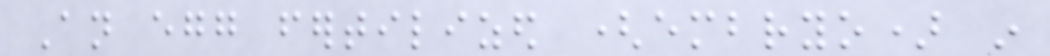An egg fertilized (embryo) in
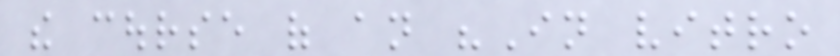the course of an "In vitro
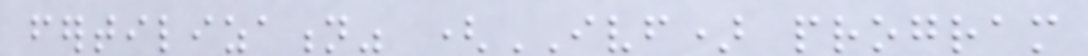fertilization" (IVF) program
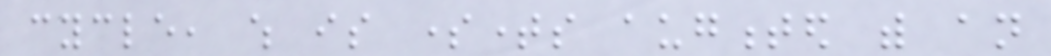cycle, which is sometimes augmented with an
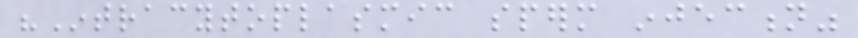"Intracytoplasmic sperm injection"
